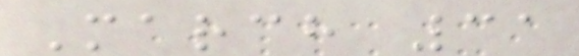March 31
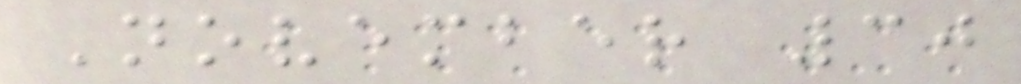November 30
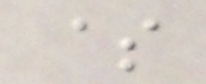$
